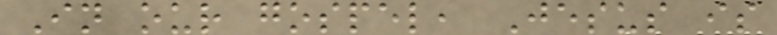In our gospel, Jesus is
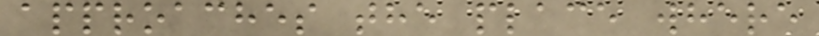approaches the place where
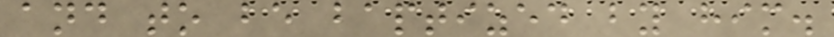and to be baptized by him.
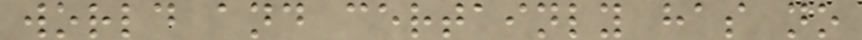world and certainly has no
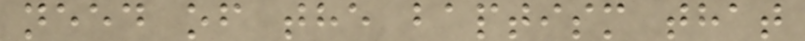need of the baptism that
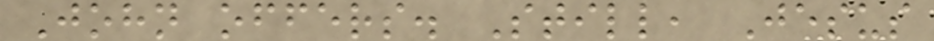John offers. Still, Jesus
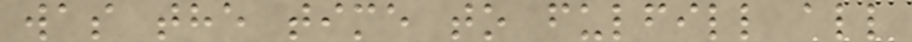was the time to fulfill all
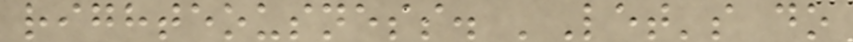righteousness. 'Let's do
